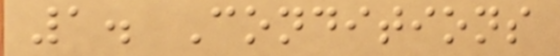1. Conditions
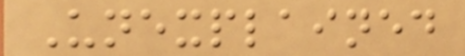Unexplained
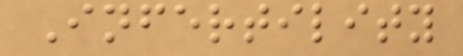Infertility
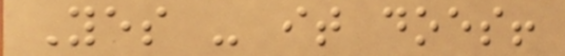Yes - it does!
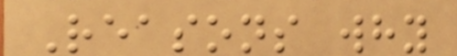Reasons why
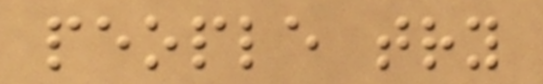people try
